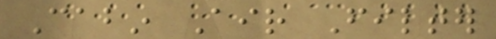Cabin Air Filter
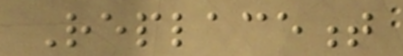Replacement
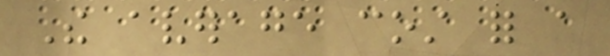The average cost for a
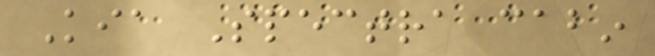Kia Spectra cabin
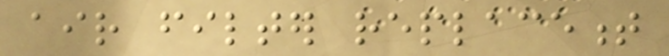air filter replacement
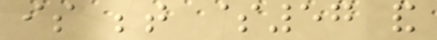is between $57 and
